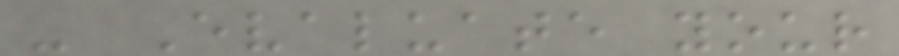- Evaluate your
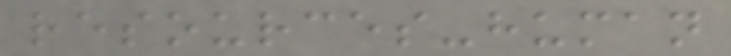resources-human
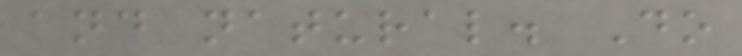and natural. Do
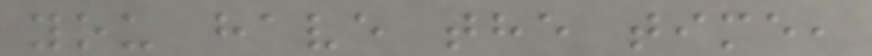you have the time,
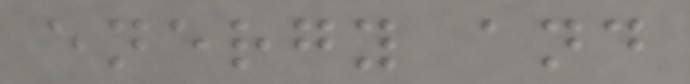energy and
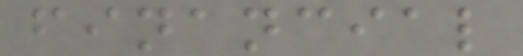financial
